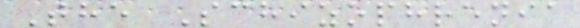The Schizophrenia
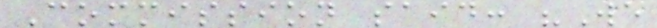Commission said: "We
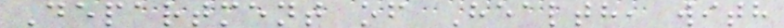Department of Health, with
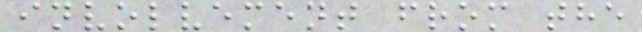involvement from the
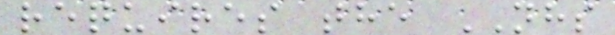requires the NHS
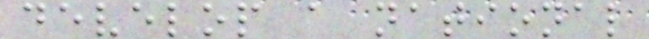develop a national
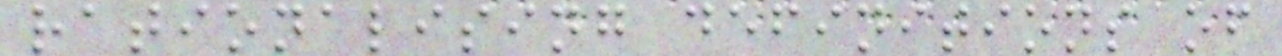rationalising definitions of
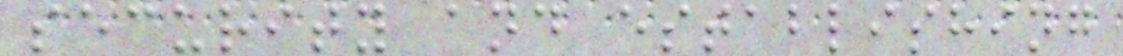security and establishing
